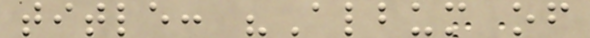title: "Album of
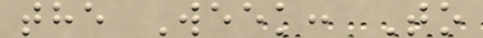the Week: To
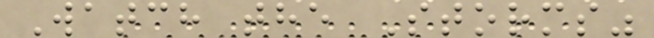Watch the Storms"
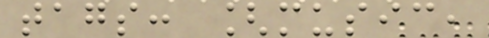tags: [music,
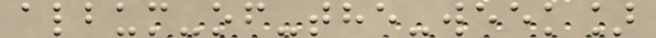album-of-the-week]
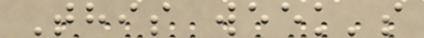This week's
